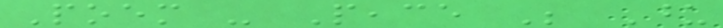Poem - Peace Be Upon
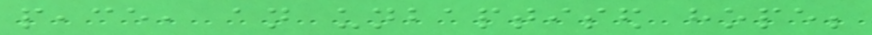peace, an unbaptised hope;
